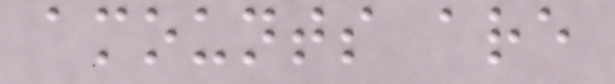amounts are
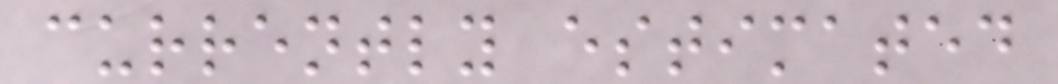currently estimated
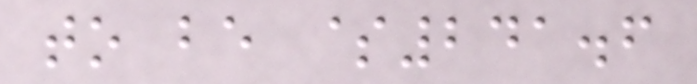to be $241.6
